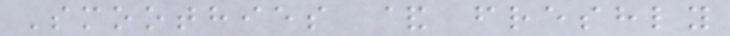Smoothies & freshly
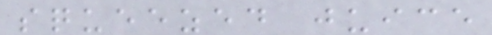squeezed juice
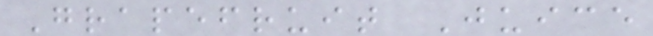Grapefruit Juice
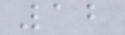12
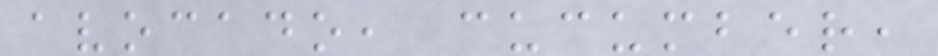avocado, cucumber,
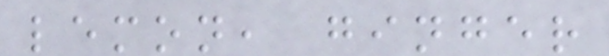lemon, ginger
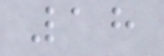18
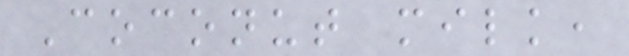Coconut milk,
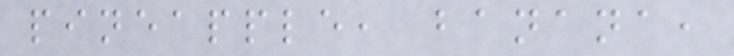pineapple, banana,
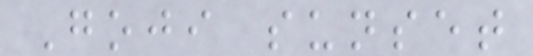Goji sunset
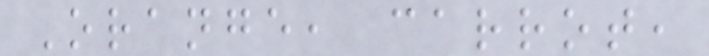Orange, carrot,
